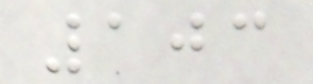103
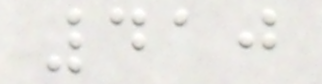410
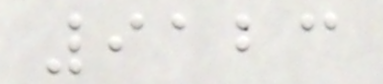9123
